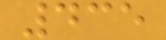435
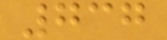737
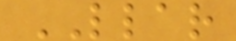LLAR
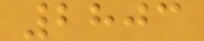2803
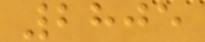2805
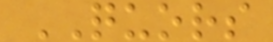QUORS
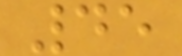45
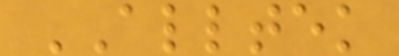ALLTEK
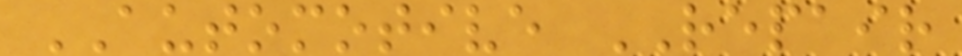AUTOMOTIVE REPAIR
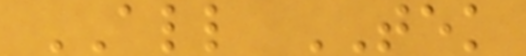ALL TEK
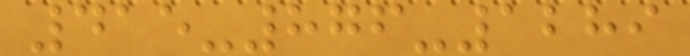415-876-1289
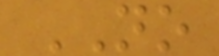NO
